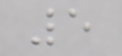5
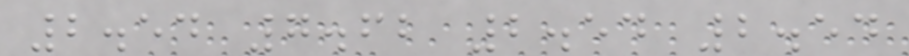2.54 7.62 2.54 2.54
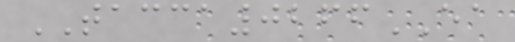TACCA0266EA
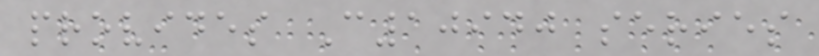provides C10940 series
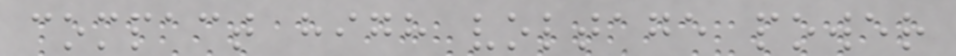compact high voltage power
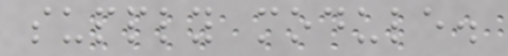supply module.
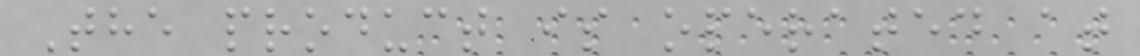The product is operated at
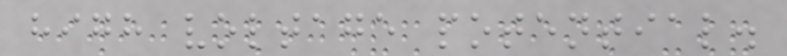high voltage potential.
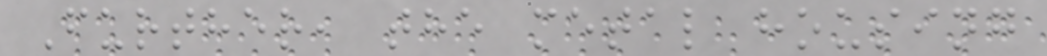Further, the metal housing
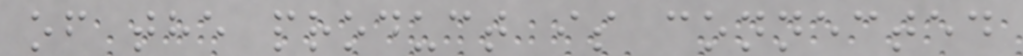of the product is connected
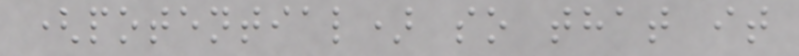(potential) so that it
